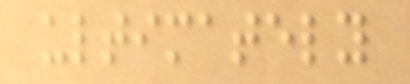ultimately
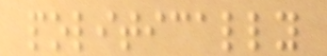politically
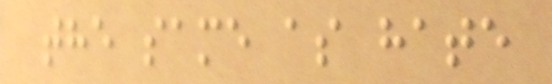the same as hate
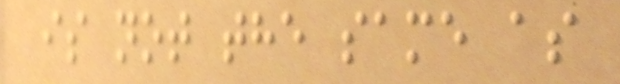is not the same as
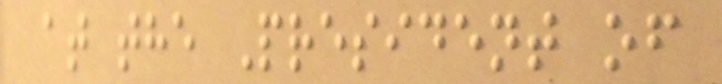at the President of
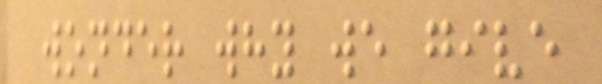wonder why we give
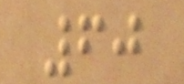60
